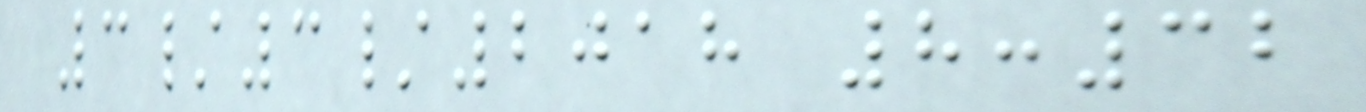3/3/2018 8:32
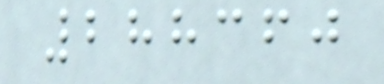288360
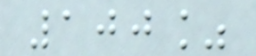100%
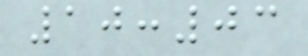10:03
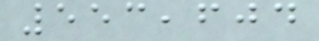553,604
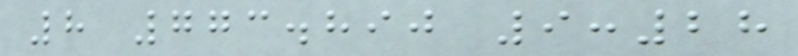8 773.890 9:28
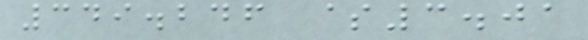349.246 $3.01
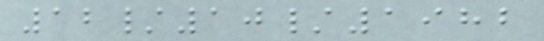12/10/1982
